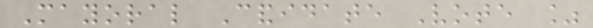Mayoral Candidate Vote %
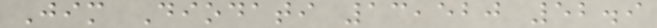Jim Diodati 13,520 52.9
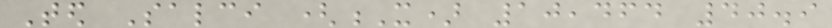Ted Salci (X) 10,464 40.9
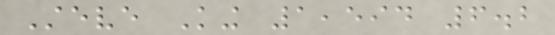Steve King 1,594 6.2
